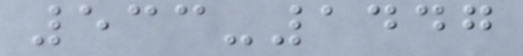533-1447
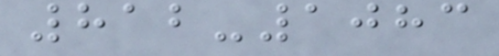812-1083
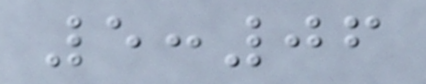5:06
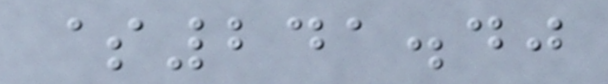$241.40
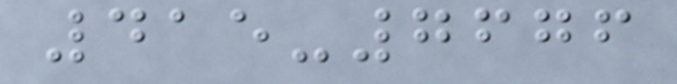415-7676
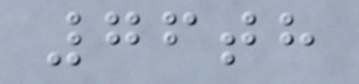76th
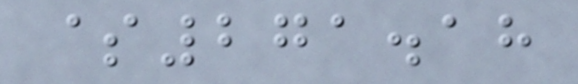$271.18
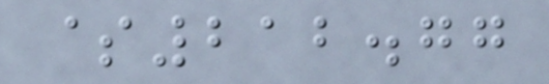$212.77
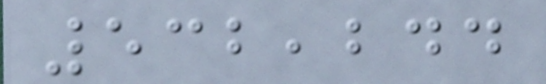532,244
